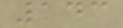143
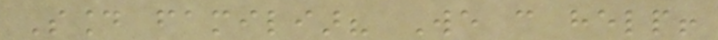Sound familiar? We can help!
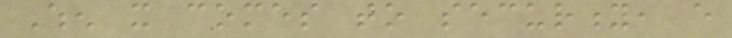When it comes to security, every
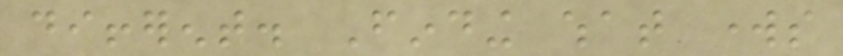different. Finding what works
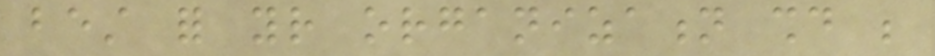best for your organization should be
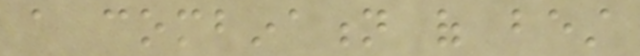a combination of best
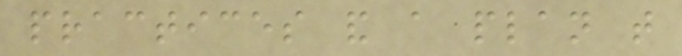practices and a plan that
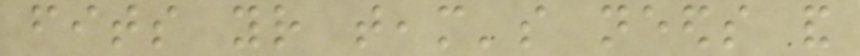fits your team's needs and
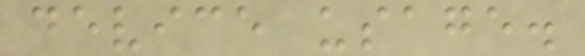device usage.
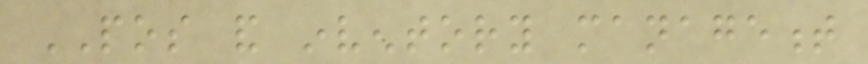POS and inventory management
